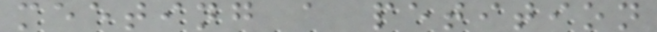meeting a petition
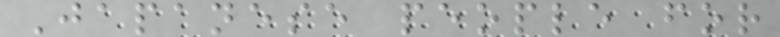Japanese people for
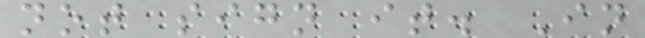not sign it. In
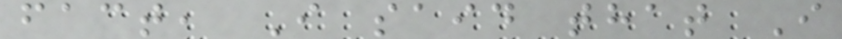fact, I said that I
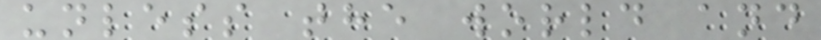unless the world and
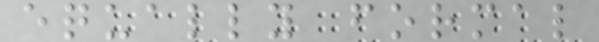equally formal
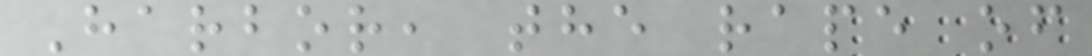Harbor, the rape of
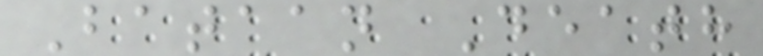Bataan Death
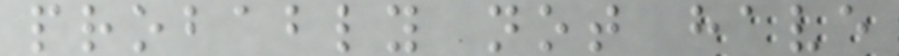probably not have
